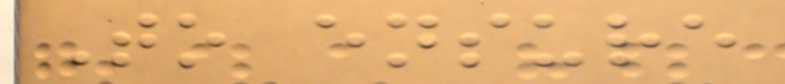To ensure
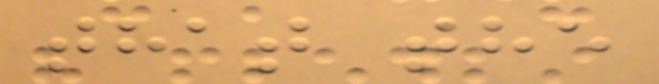that the
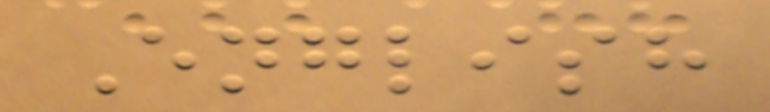English
